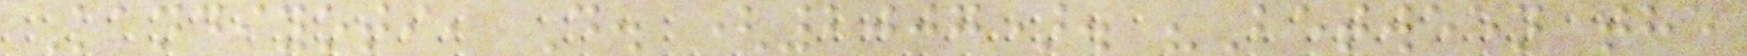Kandiyoti, D. (2007). "Between the
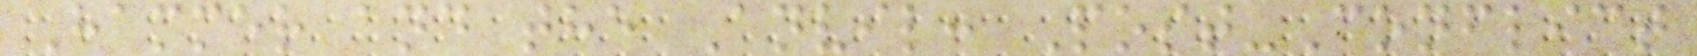Hammer and the Anvil: Post-Conflict
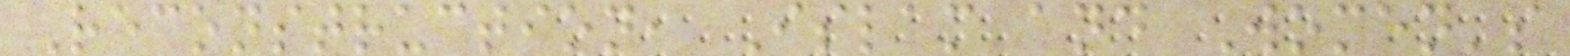Reconstruction, Islam and Women's
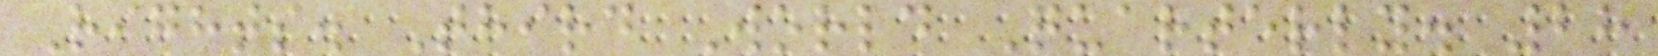Rights. Third World Quarterly. 28
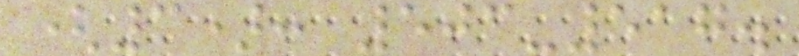(3): 503-517.
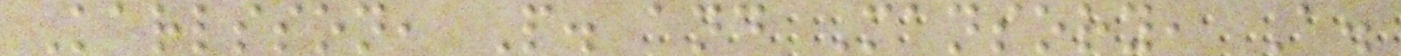Karlsson, P. and Mansory, A.
